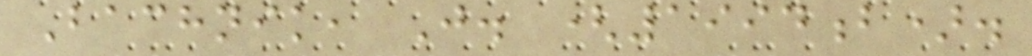Bachnik, J. (1994b).
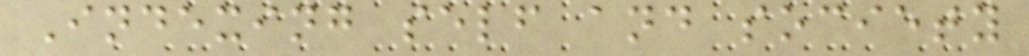Indexing self and society
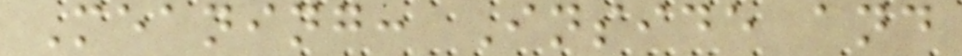Meaning: Inside and
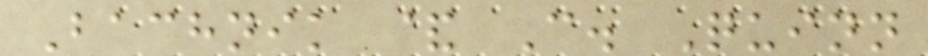Bachnik & C. Quinn
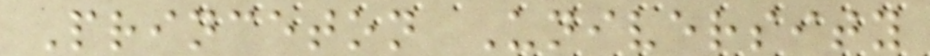Princeton University
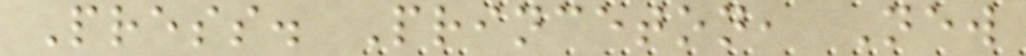Press. Princeton, New
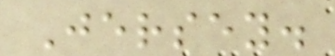Jersey.
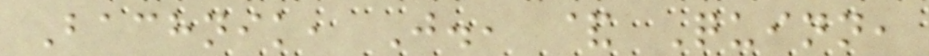Bachnik, J., & Quinn,
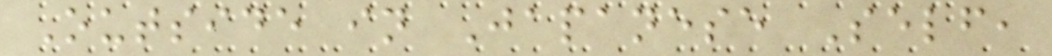Outside in Japanese Self,
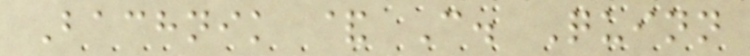Bachnik & C. Quinn
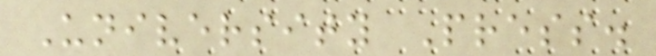University Press.
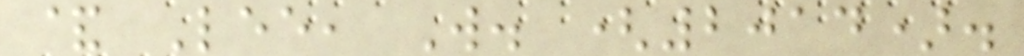& Lee, W. (2014).
